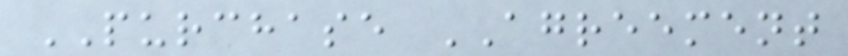PURCHASE AGREEMENT
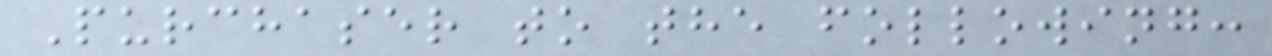Purchaser to the following:
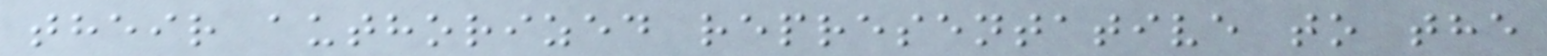their authorized representative to the
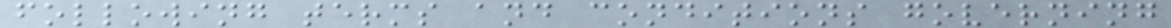following terms and conditions governing
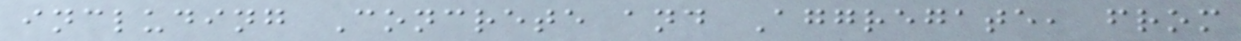including Concrete and Aggregate, from
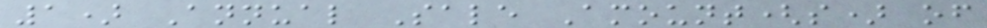1) Annual Sale Amount(s) of
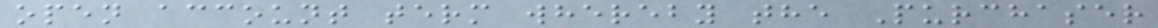open account term whereby the Purchaser
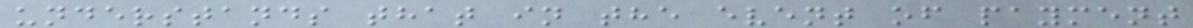understands that in the event of payment
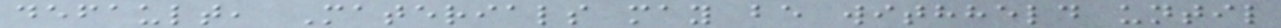default, Materials may be withheld until
